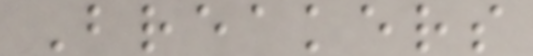Breakers
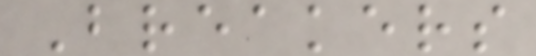Breakers
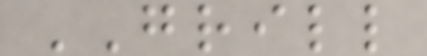GRILL
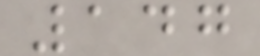147
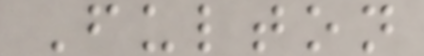Fulton
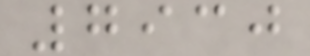7930
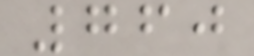760
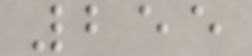255
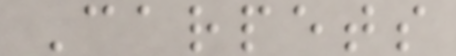Carpets
